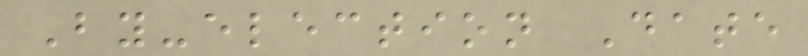By-election Date
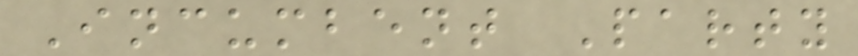Incumbent Party
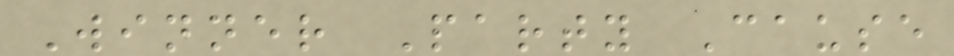Winner Party Cause
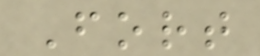Fort
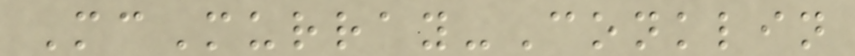McMurray-Conklin
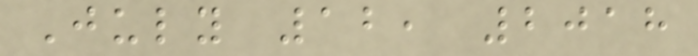July 12, 2018
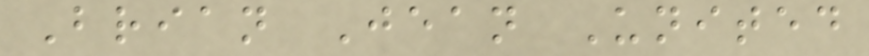Brian Jean United
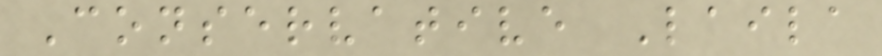Conservative Laila
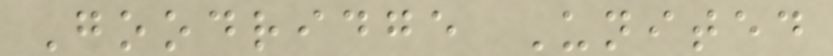Goodridge United
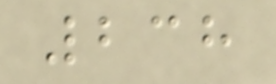238
